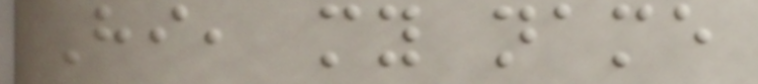Hi, my name
